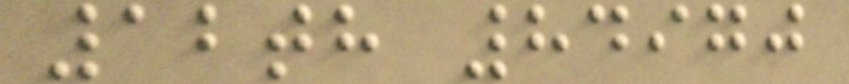12th 84970
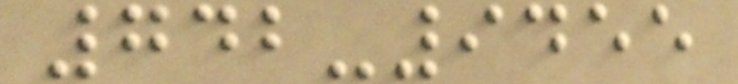742-9455
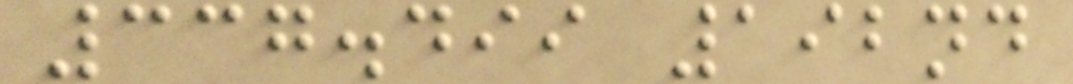337.499 192nd
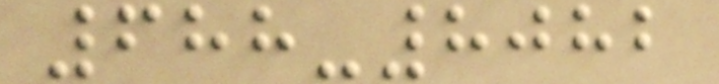688-8082
